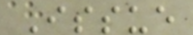Issue
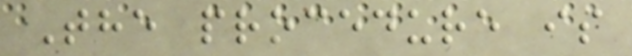The procedure is
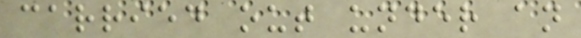carried out under an
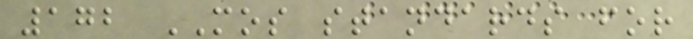172 MOS standards for
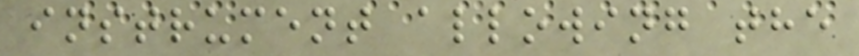instrument allowing the
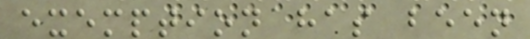exemption has been
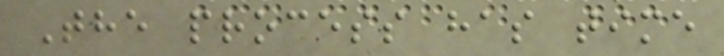The process has time
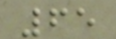65
